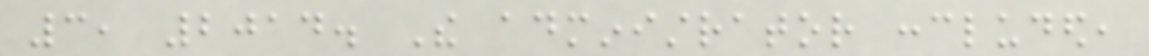3, 2014. The administrator concluded,
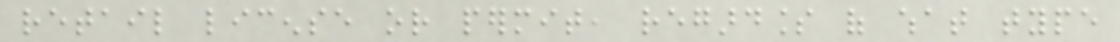retail license or permit, regardless of what type
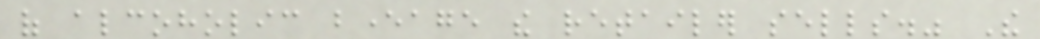of alcoholic beverage the retailer sells." The
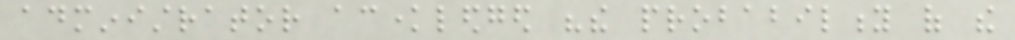administrator acknowledged "the probability of the
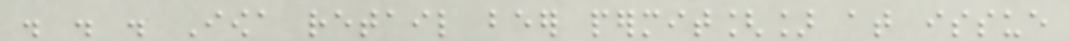. . . Iowa retail beer permit[] at issue
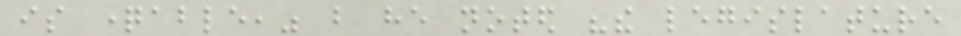is questionable," but he noted "the legislature
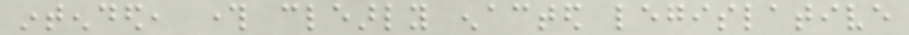intended, through clearly enacted legislative
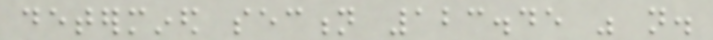determined section 123.45 was not.
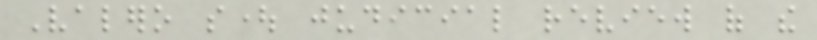Valero sought judicial review of the
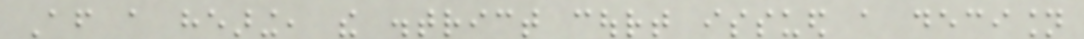After a hearing, the district court issued a decision
